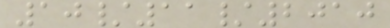10/11/2010
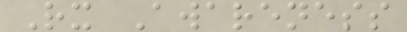Rx Awareness
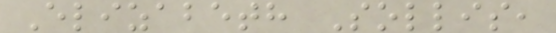Elizabeth Sollis,
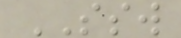SSW
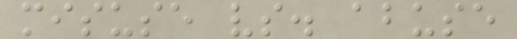misuse vs. abuse
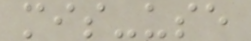mis-use
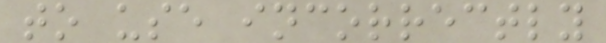to use incorrectly
